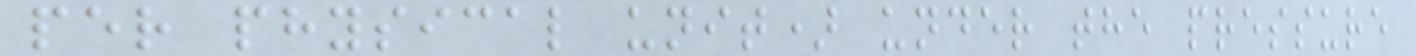per physical unit) under the pressure
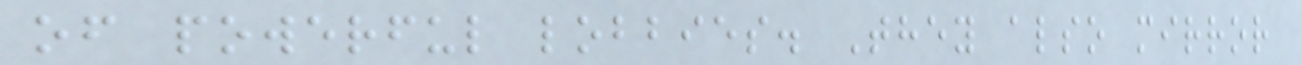of powerful lobbies. They also mirror
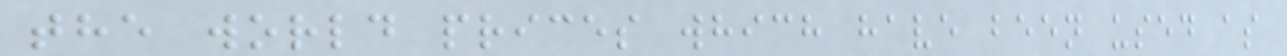the world prices which have been used as
